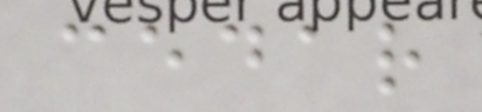cedar
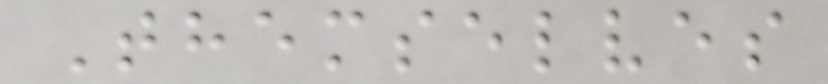Themselves
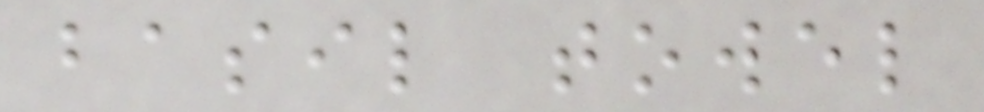basil towel
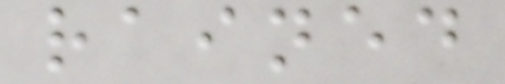rained
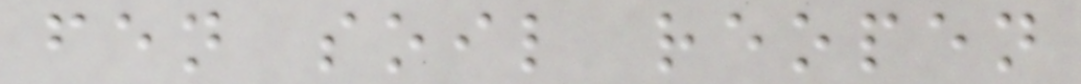fen soil reopen
